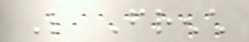Like French
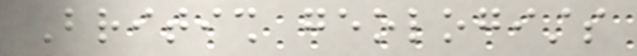British geologists
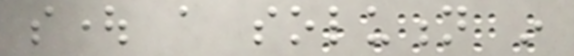sought a solution in
